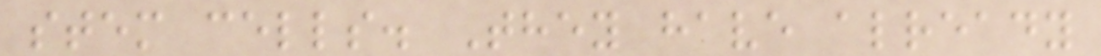stem cells. They have already
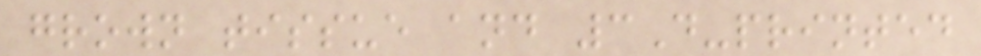grown tissue and 3D-printed
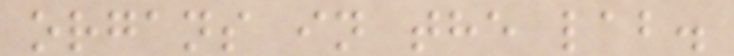organs in the lab.
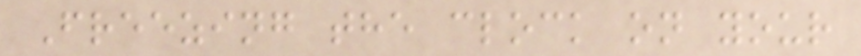Freezing the clock on your
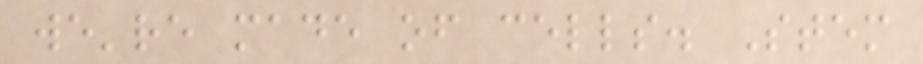we're made of cells. Stem
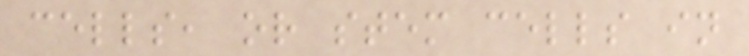cells, or stem cells in
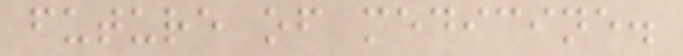future of medicine.
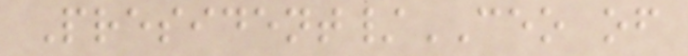President/CEO of
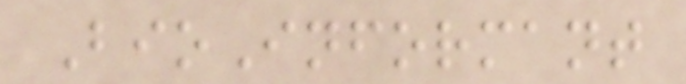BioInformant
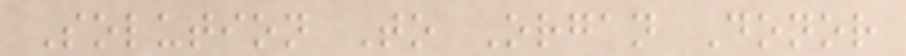Solution To Organ Donor
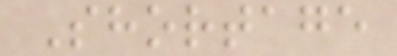Shortage
